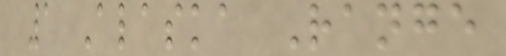1 Alaska Range
